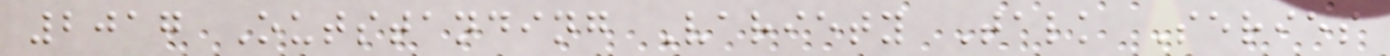2017 Outstanding Variety Talk Series
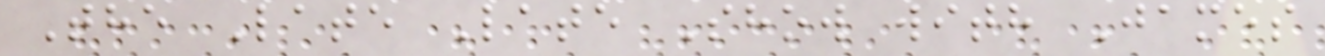The Late Late Show with James
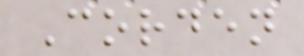Corden
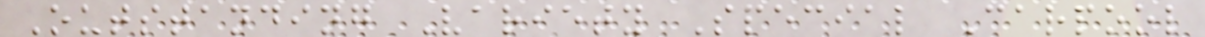Outstanding Variety Special Carpool
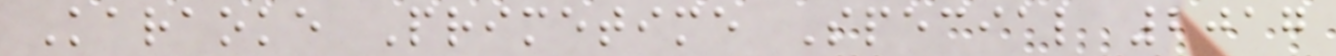Karaoke Primetime Special 2017
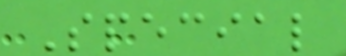Special
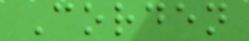Corden
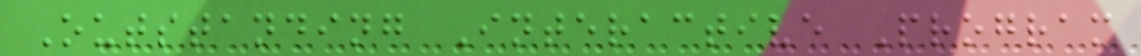Outstanding Interactive Program
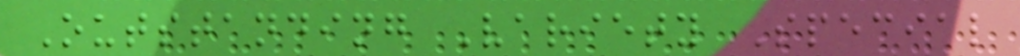Outstanding Variety Special
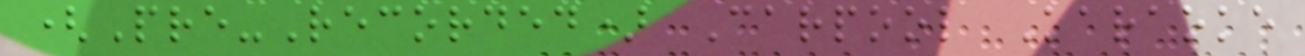(Pre-Recorded) Carpool Karaoke
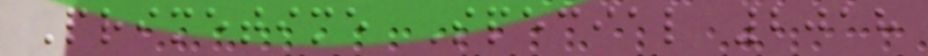Primetime Special 2018
